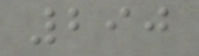290
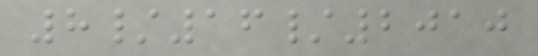8/16/2010
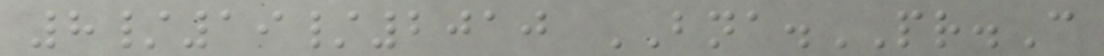8/19/2010 BNA.PR.C
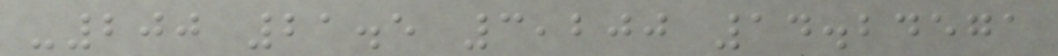-200 21.5 3,200 14.24571
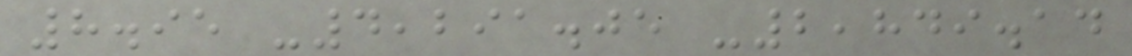8.95 -4,291.05 -2,849.14
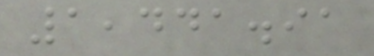1,441.91
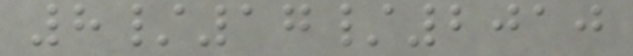8/17/2010
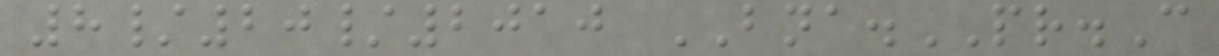8/20/2010 BNA.PR.C
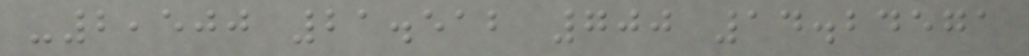-2,500 21.512 700 14.24571
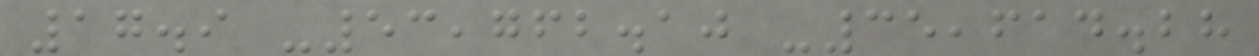17.9 -53,762.10 -35,614.28
